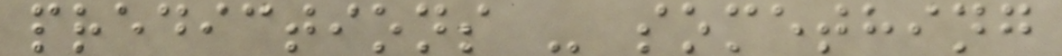predictions - something
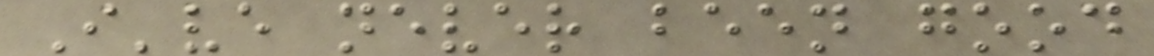I've never been good
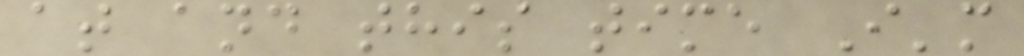at and this time I'm
